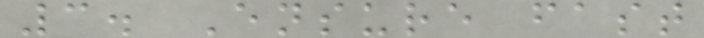3. Ensure fast
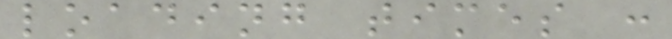loading times :
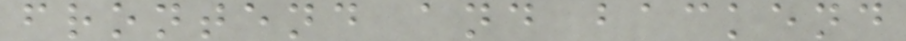frontend and backend
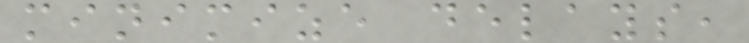minimize delays,
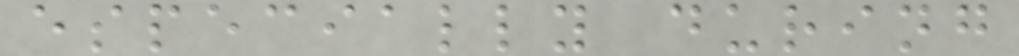especially during
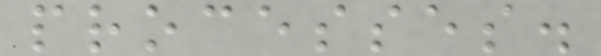processes.
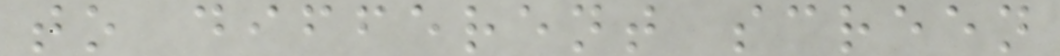to different screen
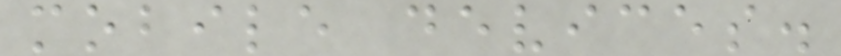mobile devices.
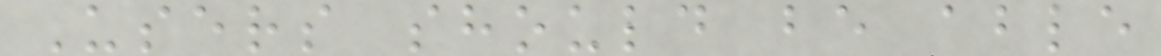Users should be able
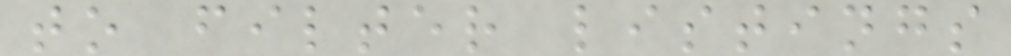to filter listings
